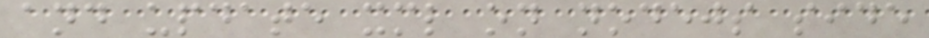and update xml on nodejs side
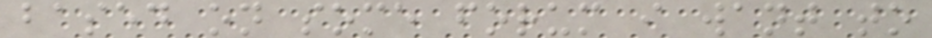based on some forum i want to
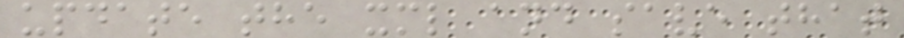update the xml and save that
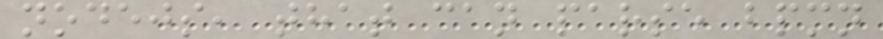nodejs, that can parse bpmn
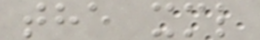the xml
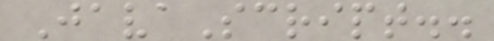JavaScript..
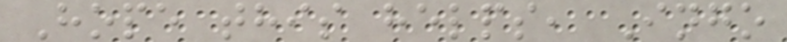Hope this helps, Ingo
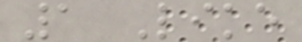1 Like
